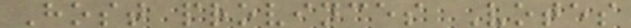Host provinces Votes
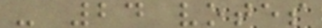- 24 votes
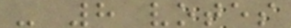- 8 votes
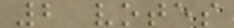2 votes
